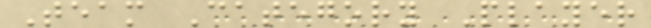Team Category Player
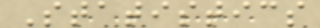Statistics
